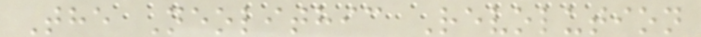The Neolithic Revolution
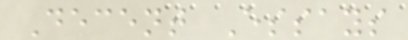Decent Essays
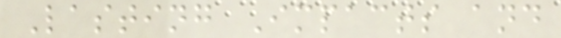Lasting Impacts and
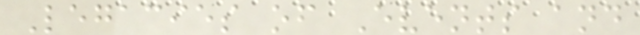Legacies of Events and
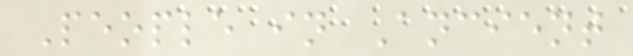People in Ancient
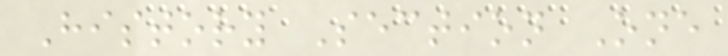History Section One
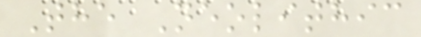The Neolithic
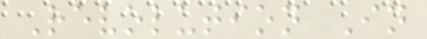Revolution In
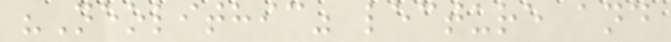"Neolithic" lecture and
